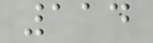114
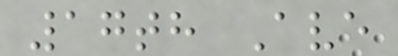17th Ave
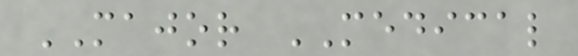MAJOR MEDICAL
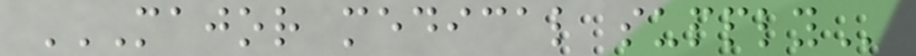MAJOR MEDICAL SUPPLY
